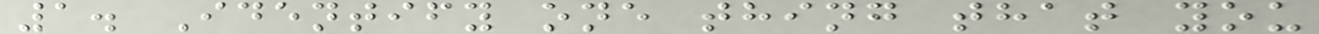1. Identify one thing that you
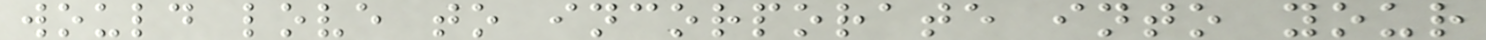would love to incorporate into your
